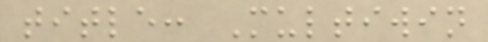title: Multiwin
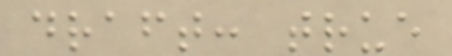draft: true
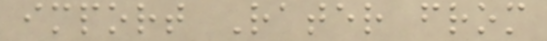import Rater from
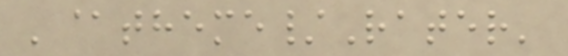'@theme/Rater'
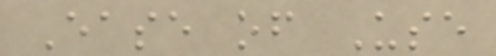Ease of Use
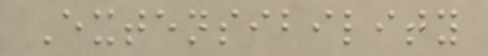Extensibility
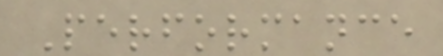Performance
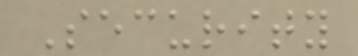Security
